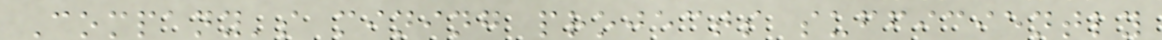Company's mining projects sufficiently
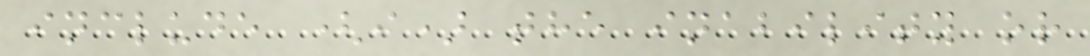include (i) the inability or
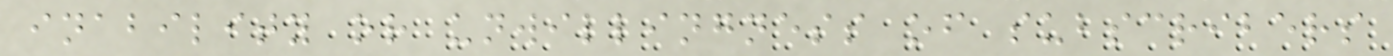inability or unwillingness of subscribers
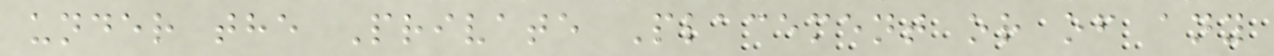under the Private Placement or of any
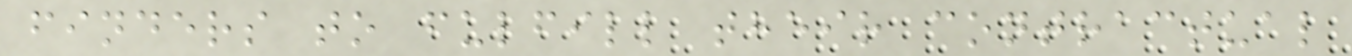finders to fulfill their contractual
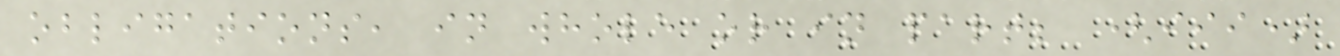obligations, in whole or in part; (iii)
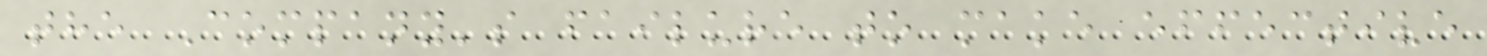the Company's failure to make effective
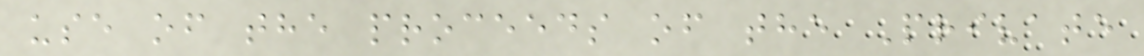use of the proceeds of the Private
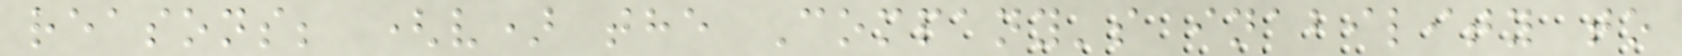reasons; (v) the Company's inability to
